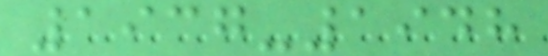1937-1948
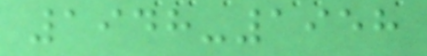1948-1958
